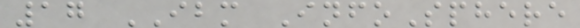17 IBM InfoSphere
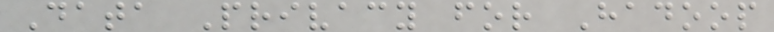Data Privacy for Hadoop
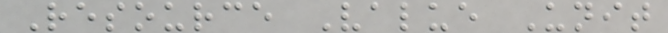Resource Value Unit
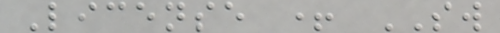License + SW
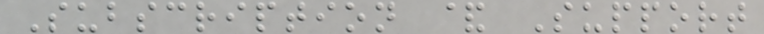Subscription & Support
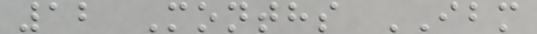12 Months IBM
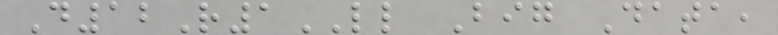D12R1LL Big Data,
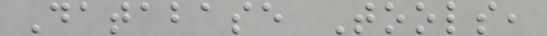Database Tools,
